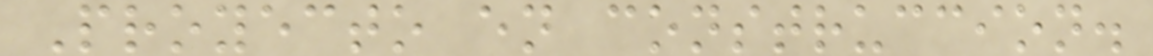Proyecto en construccion.
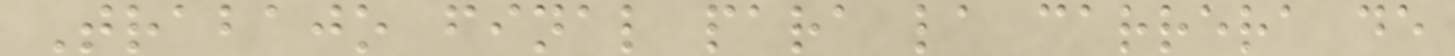Trabajo final para la carrera de
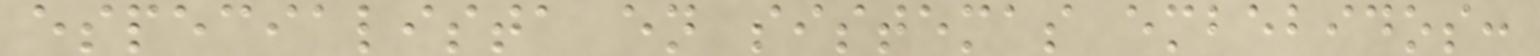especialista en sistemas embebidos:
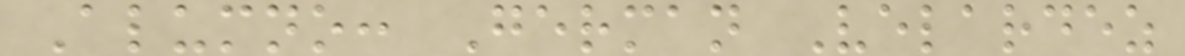Alumno: German Velardez
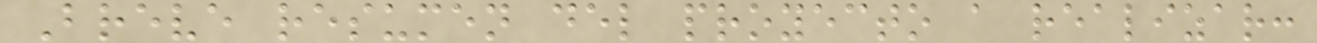Breve resumen del proyecto a realizar:
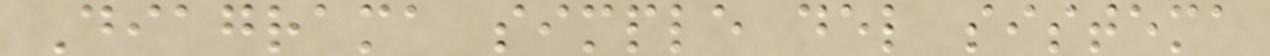Diagrama simple del sistema
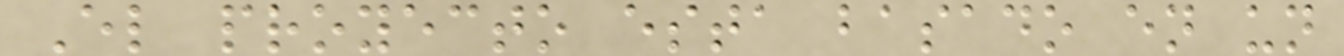El proyecto esta basado en un
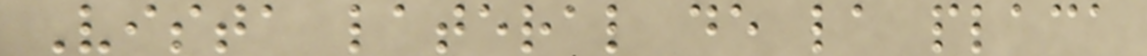Vista lateral de la placa
